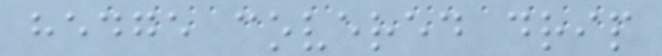hedge covered drip
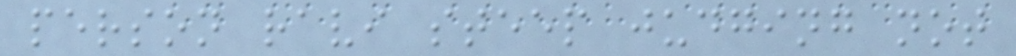person ravi steep judging not
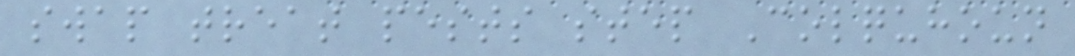swap treat pests step Colquhoun
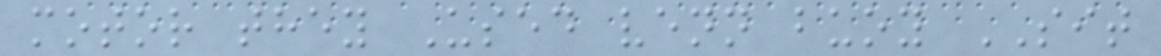motor they Used venn buoy SIT
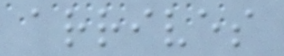arrives
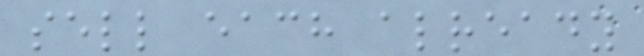sell each already
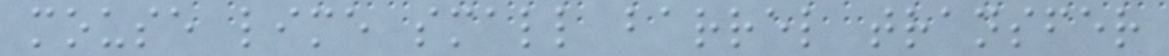mouse lime small barrel transfer
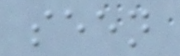seen
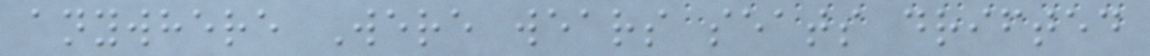anywhere Were wears seats drifted
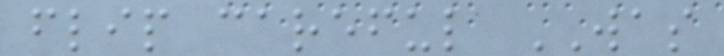flip careful WAS
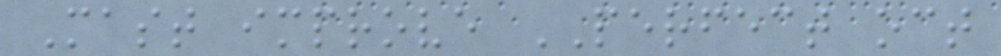Mast improve PERFECT oct
